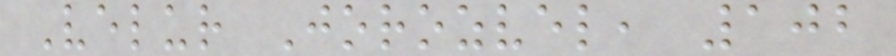Velur Jorozvel, 102
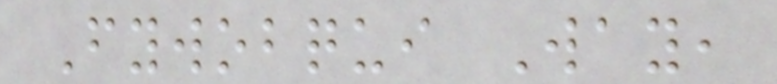Fywobqui Way,
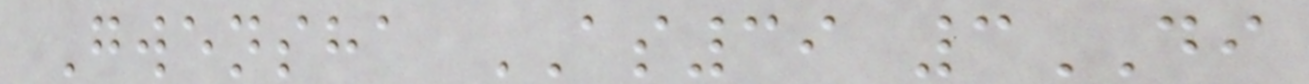Gwensha AS39 3DI
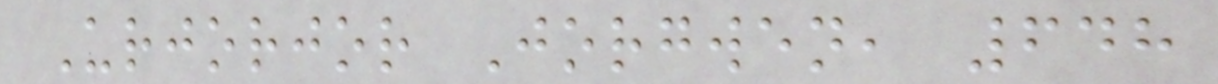Urjorjor Jorgwen, 648
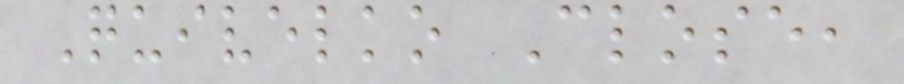Quivelko Close,
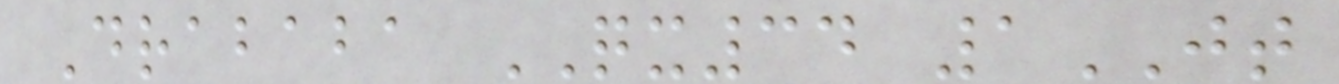Drababa QX34 1JT
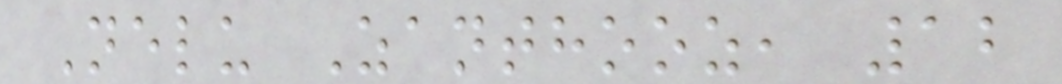Nelu Zanthooz, 12
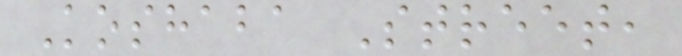Koshaba Street,
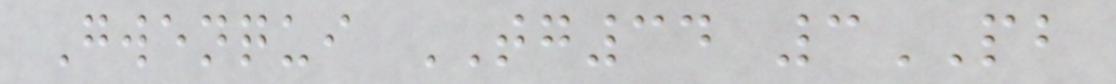Gwenqui TG34 3PB
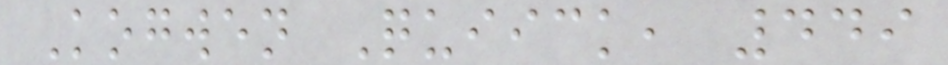Kogwen Quiick, 449
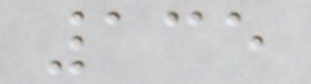135
